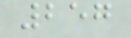257
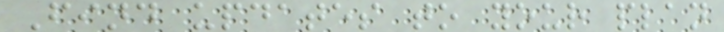Find updates to your plan
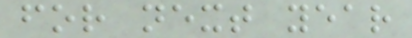for next year
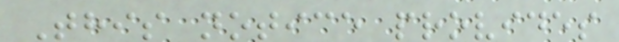This notice provides
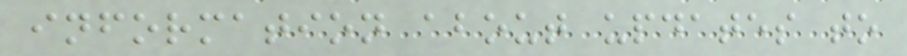information about updates to
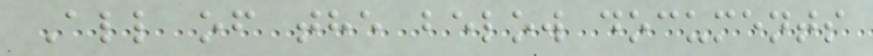All of the below documents
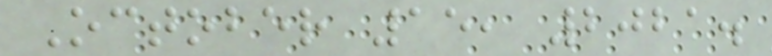October 15, 2021.
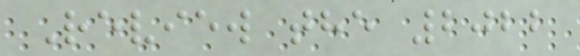Review the 2022
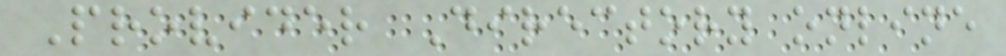Provider Directory online
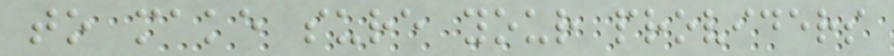to make sure your providers
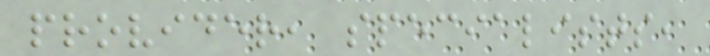provider, specialists,
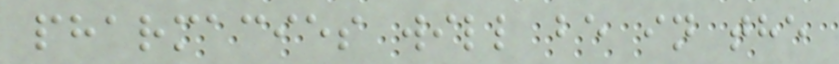pharmacies will be in the
